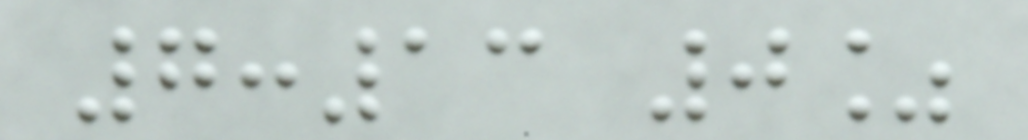7:13 0%
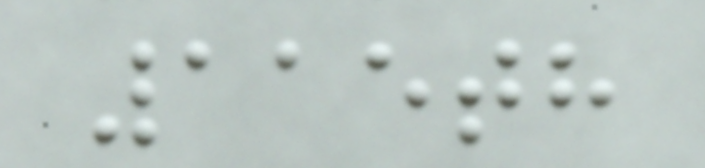115th
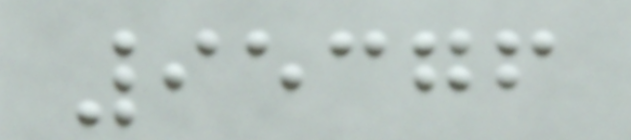95376
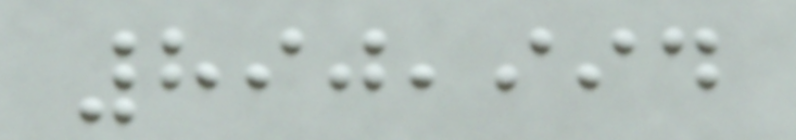890,994
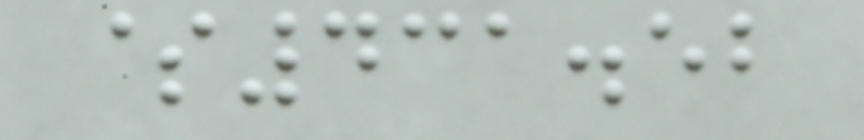$431.52
